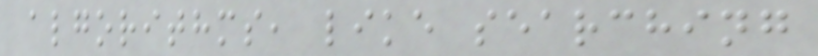algorithms, like searching
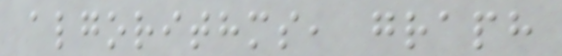algorithms, graph
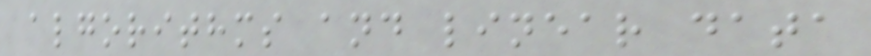algorithms and linear data
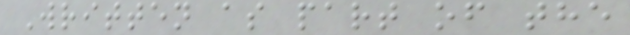Written as part of the
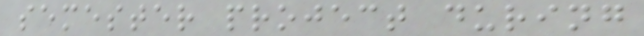semester project during
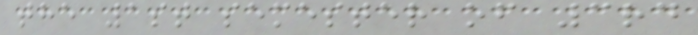the 1st semester of 3rd
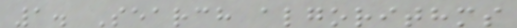1. Search algorithms
